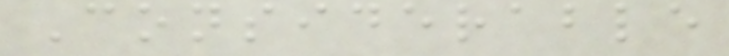Considerable
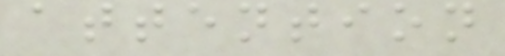attention
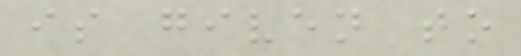is given to
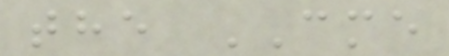the CME
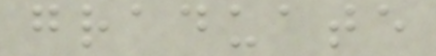graduate
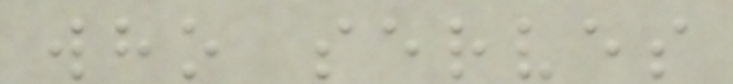who serves
